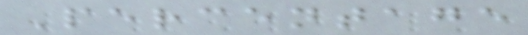Percentage
